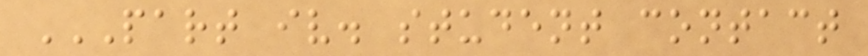PART IV. STUDENT CONTACT
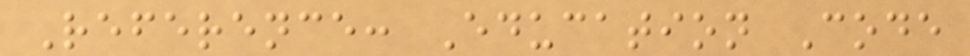Reference: Education Code
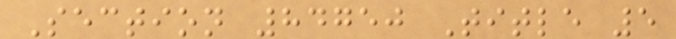Section 84750 Title 5
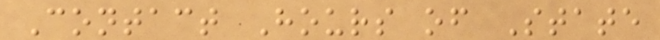Contact Hours of State
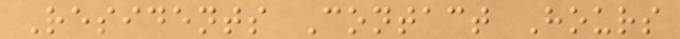Residents Contact Hours
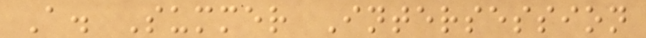A. Summer Intersession
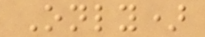Only)
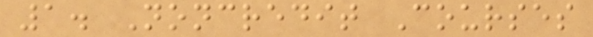1. Noncredit Courses
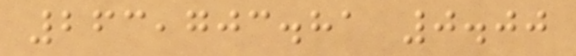263,703.81 0.00
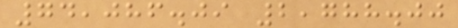74,086.09 2,788.00
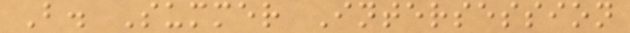B. Summer Intersession
